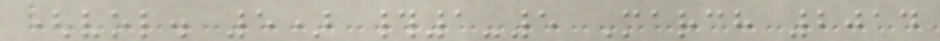(vol. 5) #1-5 March 2014
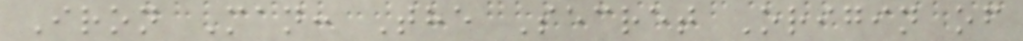Iron Man: The Secret Origin of
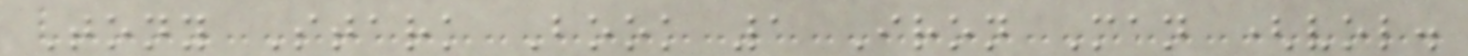Tony Stark Book 1 Iron Man (vol.
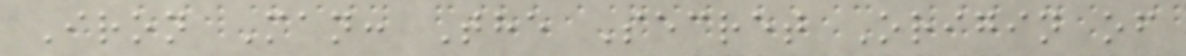Iron Man: The Secret Origin of
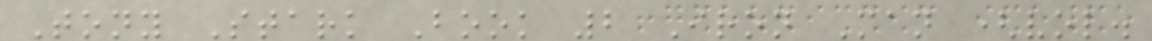Tony Stark Book 2 Iron Man (vol.
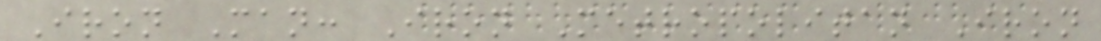Iron Man: Iron Metropolitan Iron
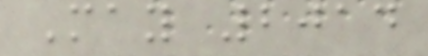May 2014
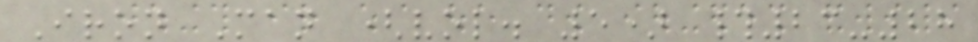Iron Man (vol. 5) #23-28
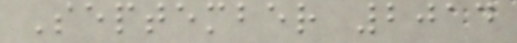September 2014
